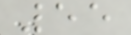55
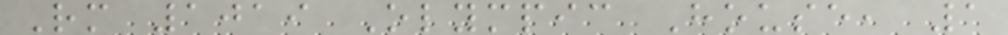Rm 1019 Olympic House, 1
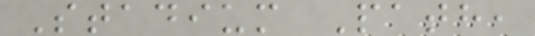Stadium Path,
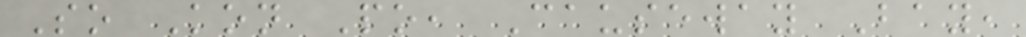So Kon Po, Causeway Bay,
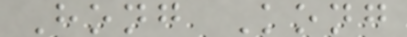Hong Kong
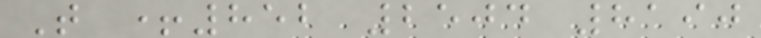T +852 2504 8190
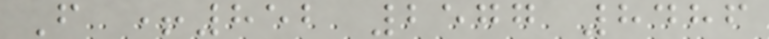F +852 2577 8486
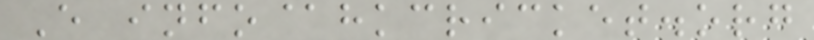E info@hkcricket.org
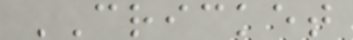CRICKET
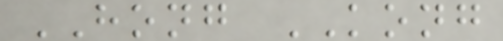HONG KONG
